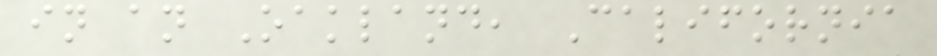in an Oakland, California
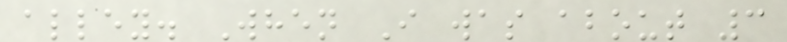alley. When I was about 3
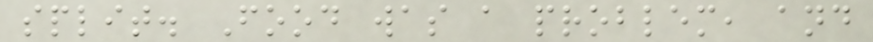split. Food was a problem, and
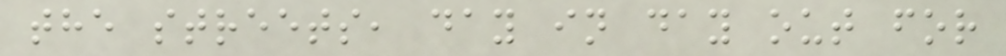the streets, day in day out for
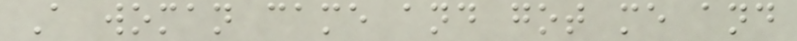A woman came and got me and
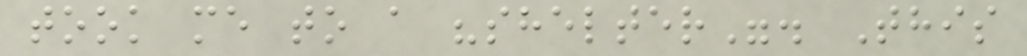took me to a "shelter". This
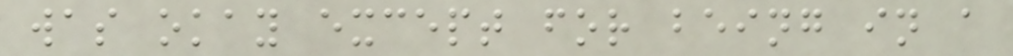was okay except for being in a
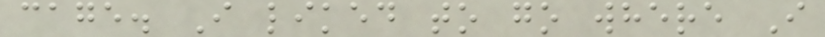cage. I liked to go where I
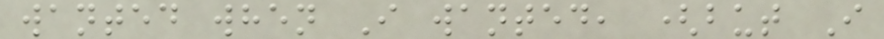wanted when I wanted, (but I
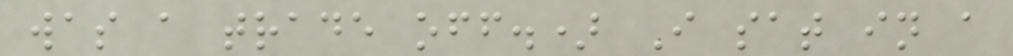was a trade off.) I sat in a
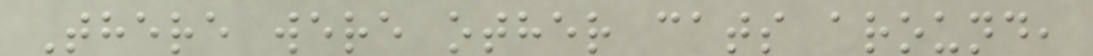There were other cats around,
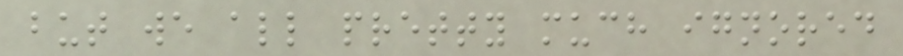but we all pretty much ignored
